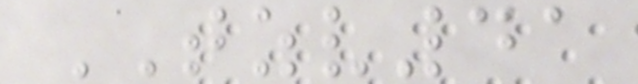TZV41
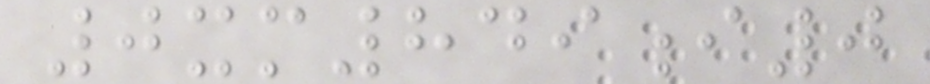0xm849i0
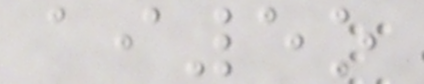ai5o
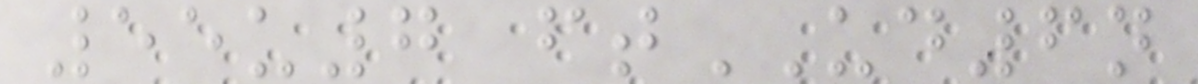55u7 ftUD6n
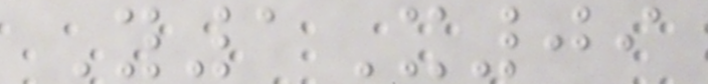Y1X09
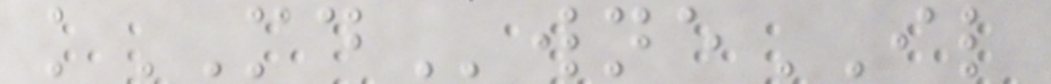kMDwneIL
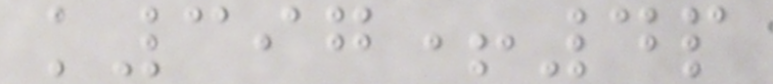k397+4p
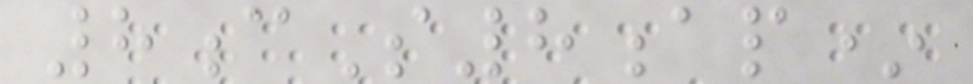8cS8ap*
